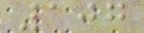107
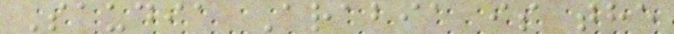Saudia Arabia is the
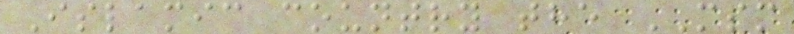Islamic country the MSM
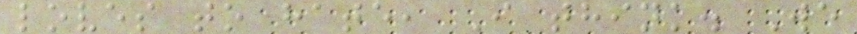loves to hate, I think. We
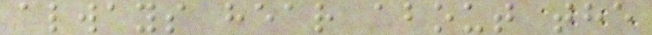always hear about the
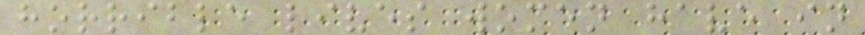horrible lives women have in
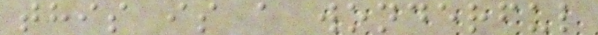this is a wonderful
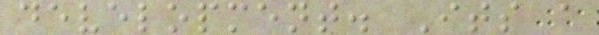development. Its a
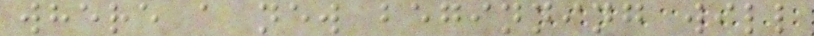where a new beginning will
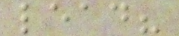lead?
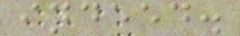indeed.
